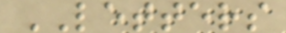LETTERS
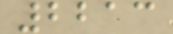2213
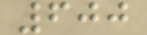600
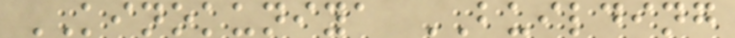KINOKUNIYA BUILDING
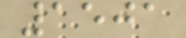1501
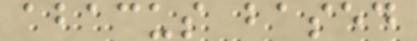abacus based
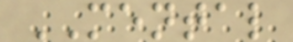MENTAL
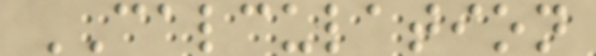CALCULATION
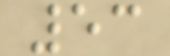53
